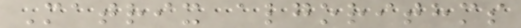Matrix algorithms
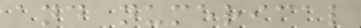and numerical
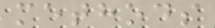methods
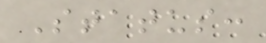Status:
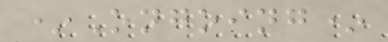*Ongoing*
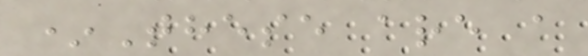*These are a
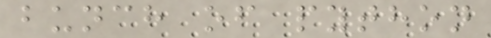bunch of python
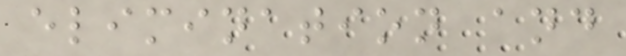elimination and
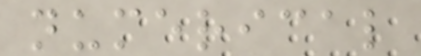numerical
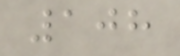108
